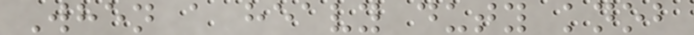When a heavy duty knob
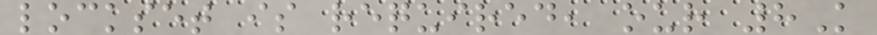lockset is required, our 8K
